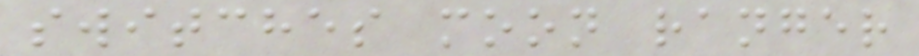switches moon ranger
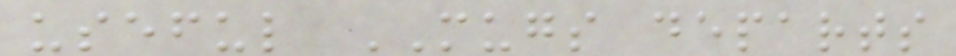useful MUGS departs
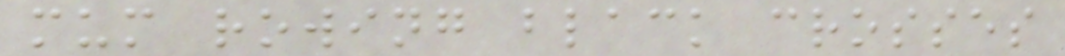mum rowing black crosses
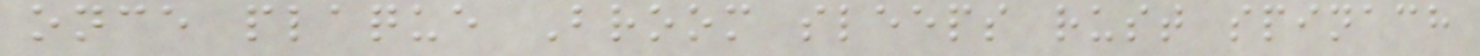once plaque Broom sleeps rust spinach
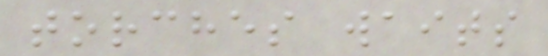torches waits
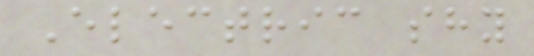Electric shy
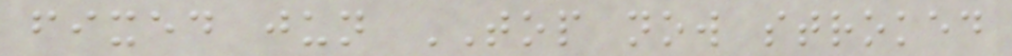fixed jun TOP now stroked
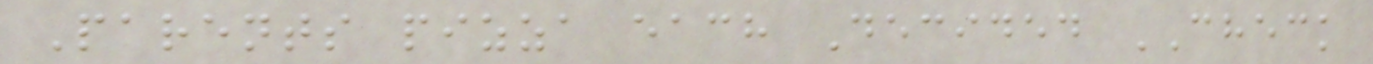Parents pizza each Decided CHECK
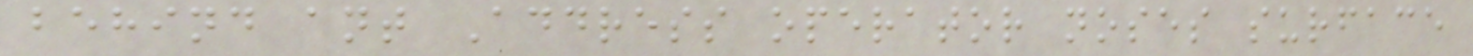behind ant Address operator noses surface
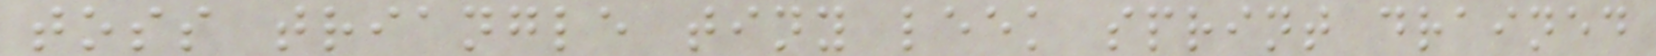toss triangle tiny leek sprint drained
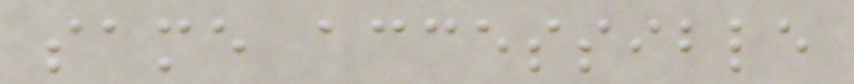same accessible
